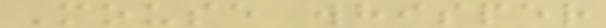Mouse whisper
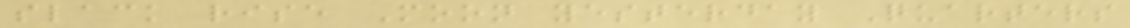slack rise Moon yesterday Quarters
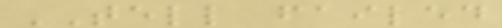TELL failed
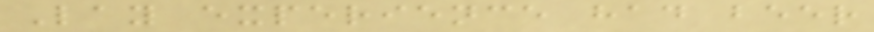Lay experience had beer
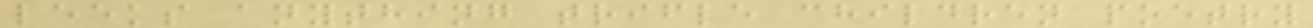leeks anything trifle children poetry
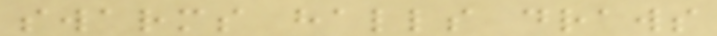swarms halls draws
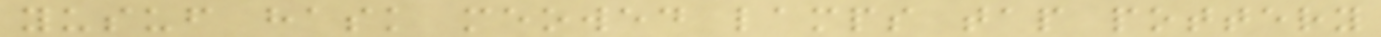yusuf hask meowed lamps tap pottery
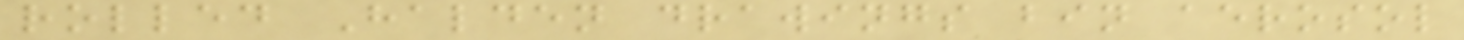rolled Halden drawings bin aerosol
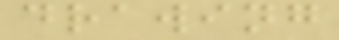drawing
